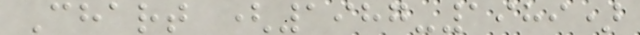Chart (1987-1989)
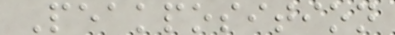Peakposition
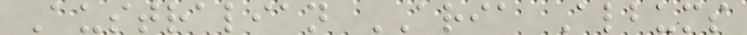Australian ARIA Albums
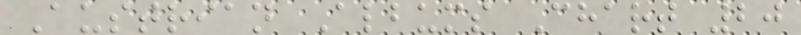Austrian Albums Chart 20
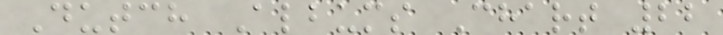Dutch Albums Chart 22
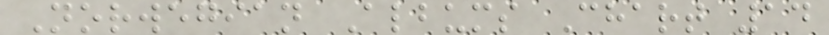Norwegian Albums Chart 14
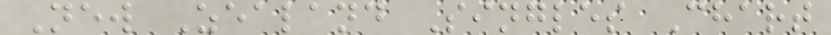New Zealand Singles Chart
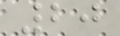20
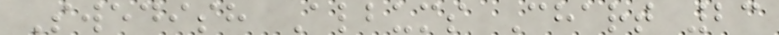Swedish Albums Chart 23
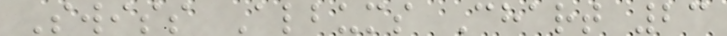Swiss Albums Chart 23
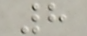8
